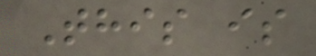This is
